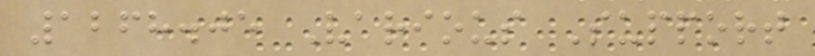1268.05 Various Support
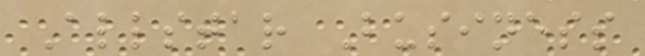Allstar Business
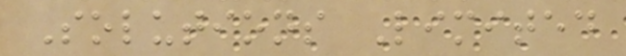Solutions Limited
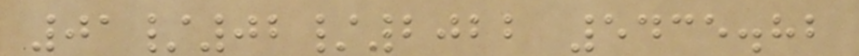01/02/2022 5435.82
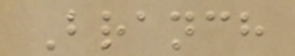Branch
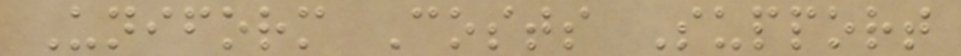Uniform Costs Support
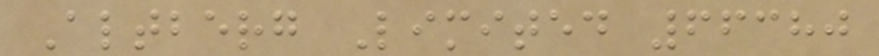Altberg Limited 66380
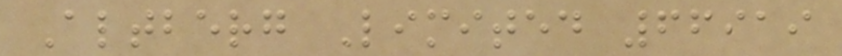Altberg Limited 66919
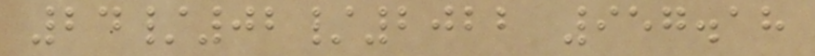24/02/2022 957.18
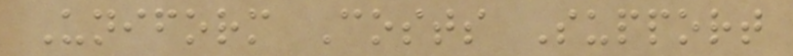Uniform Costs Support
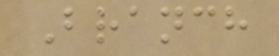Branch
